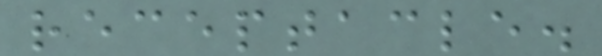receptacle.
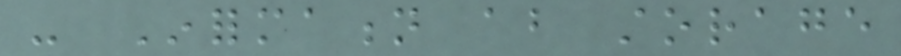- Information about storage
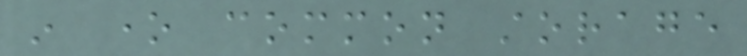in one common storage
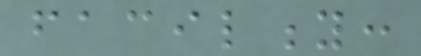facility:
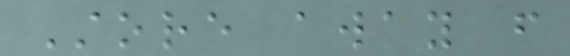Store away from
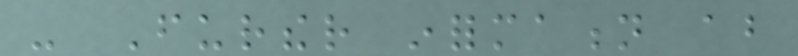- Further information about
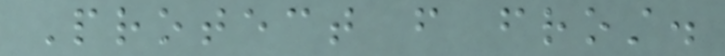Protect from frost.
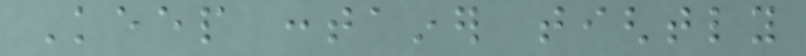Keep container tightly
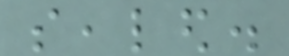sealed.
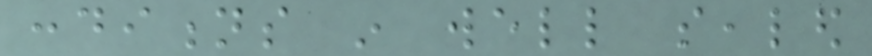conditions in well sealed
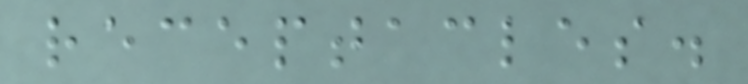receptacles.
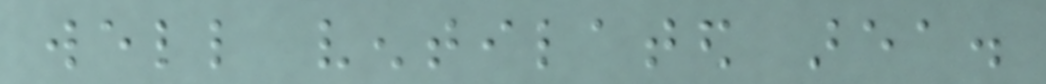well ventilated area.
